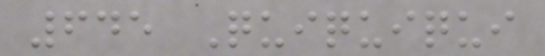645 Quiquiqui
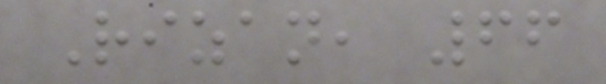Rizan, 66
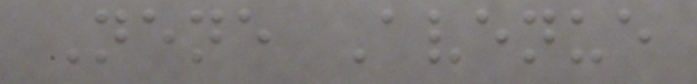Nene Avenue
